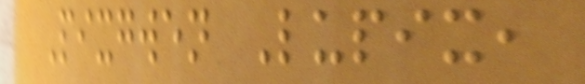Pixgwen Lupix,
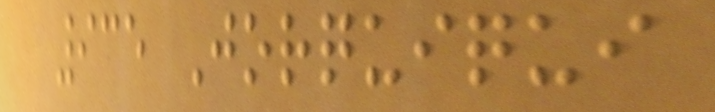935 Jorquiqui
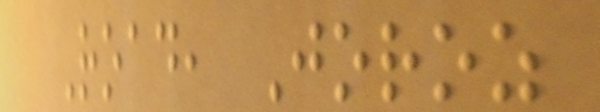Road, Joroz
